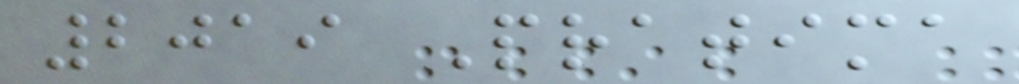2019 Pratima
